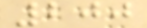200
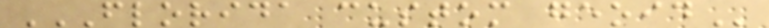FLORIDA CUSTOM GEOID
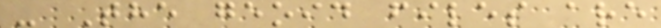- The geoid files are
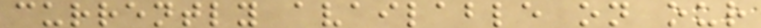currently available on our
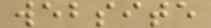website
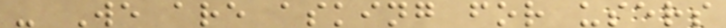- We are asking for users
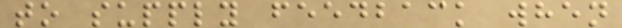to supply feedback when
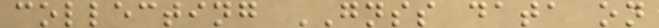collecting GNSS data on
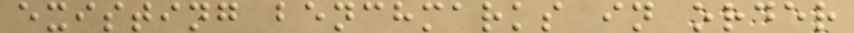existing benchmarks in order
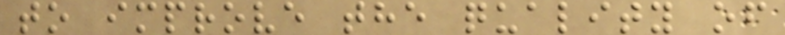to improve the quality of
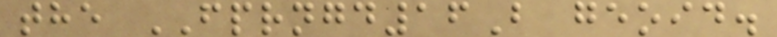the FPRNGD16B geoid.
